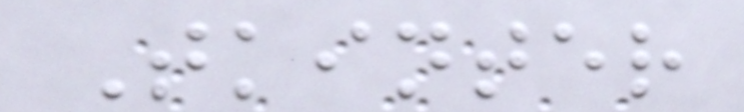Tkinter
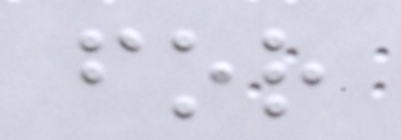for
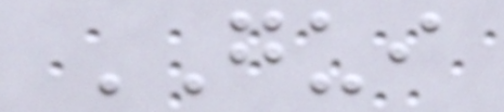GUI
